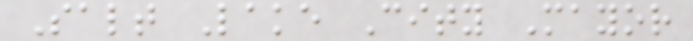Salt Lake City Mayor
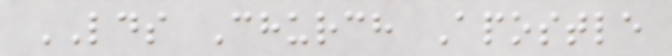LDS Church Apostle
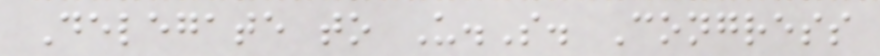Delegate to U.S. Congress
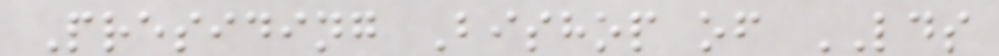Presiding Bishop of LDS
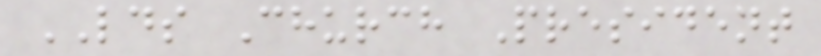LDS Church President
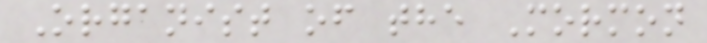Organist of the Mormon
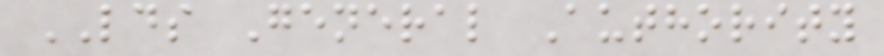LDS General Authority
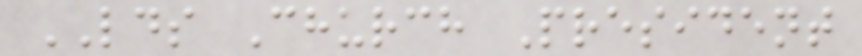LDS Church President
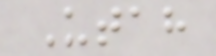Utah
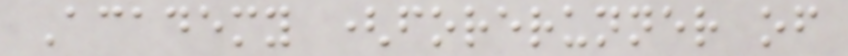Academy (forerunner of
